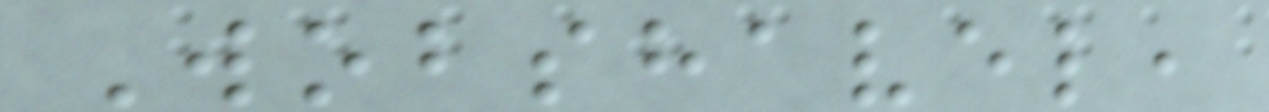Wobshavel,
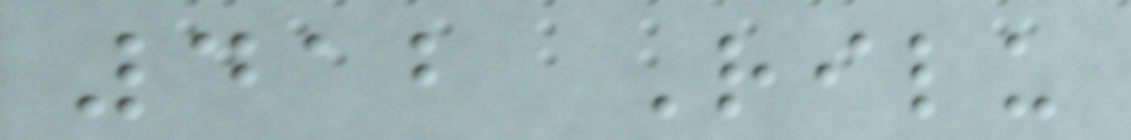412 Rilu
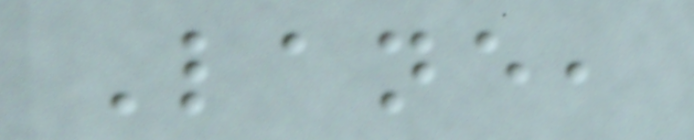Lane,
